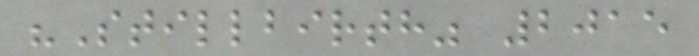"Stillbirth" 2015
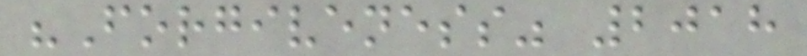"Forgiveness" 2018
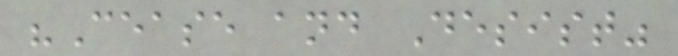"Cease and Desist"
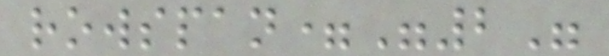rowspan="2"
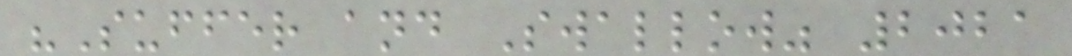"Suffer and Swallow" 2021
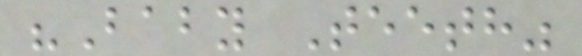"Baby Teeth"
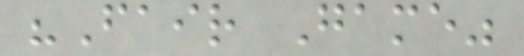"Fair Game"
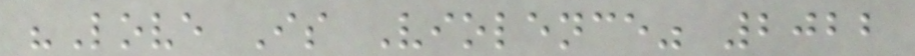"Love Is Violence" 2022
